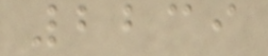2239
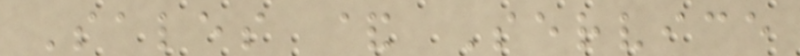Sales & Service
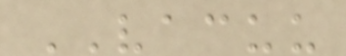VACUU
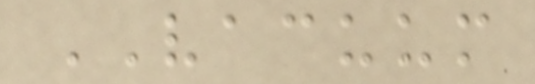VACUUM
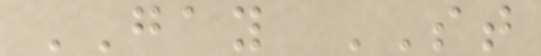GAY ST
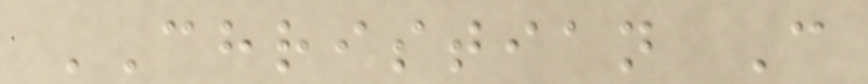CHRISTIAN C
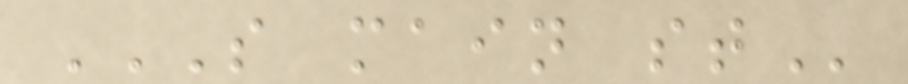S MAIN ST
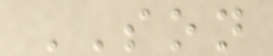SON
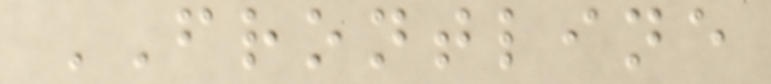FRONTLINE
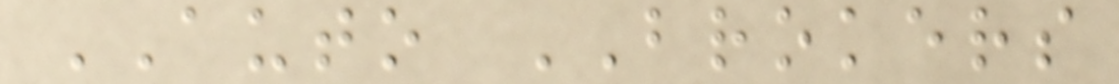AUTO BROKERS
